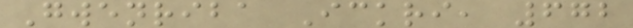Gwenriba Ickri, 672
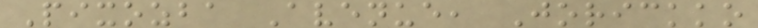Pixozba Avenue, Jorickko
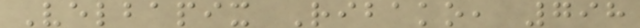Velbapix Ribako, 798
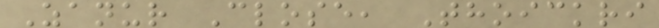Zanur Close, Thoickri
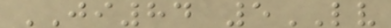JI84 5LV
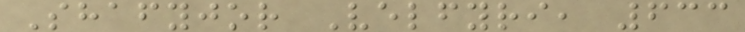Shafyjor Velfyri, 633
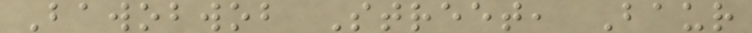Bawobwob Street, Baur
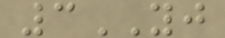3YJ
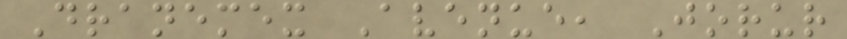Dranemex Avenue, Jorur
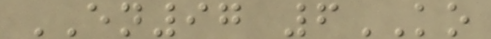EN97 6KO
